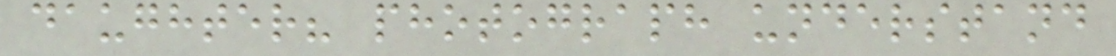daughter? photograph understand
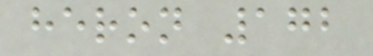heron 172
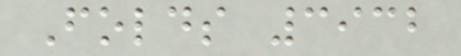Folds 3932
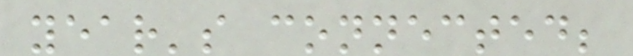year's connected;
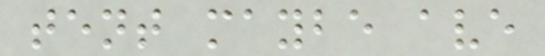tent maybe ave
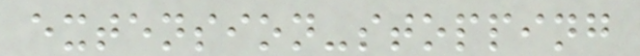extension-stopping
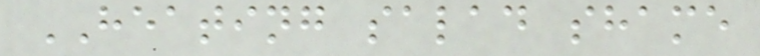HEATING salad shame
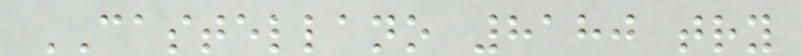CASTELLANO 8180 try
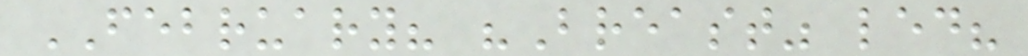FEBRUARY? "Breast" led?
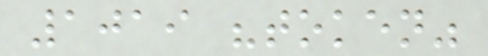1019 "token"
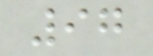97
